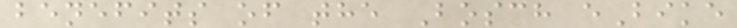benefits of the Bosch eBike
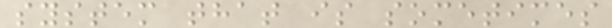system that is sometimes
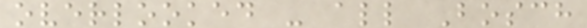overlooked - all Bosch
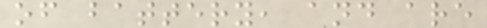of battery, and are
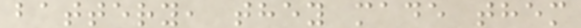battery, they made them
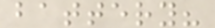battery?
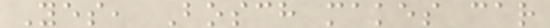Yes, Bosch makes car
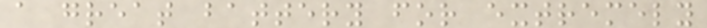a great battery for extremely
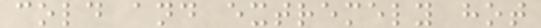cold and extremely hot
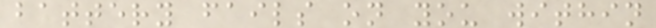battery fails on you within
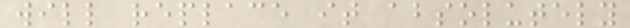will replace it absolutely
